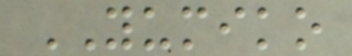YUMIKO
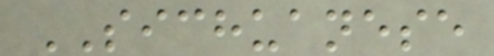SICHUANESE
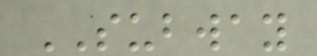SUBWAY
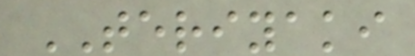TERIYAKI
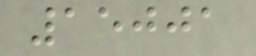15001
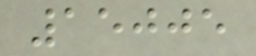15005
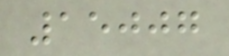15007
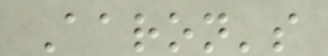Aaron's
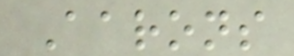Aarons
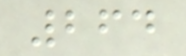264
